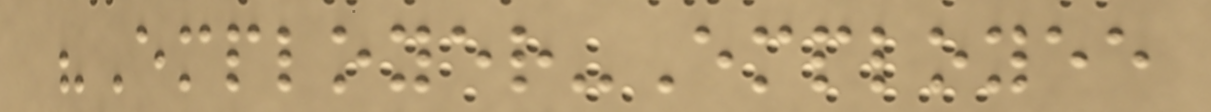"Employer-Employee
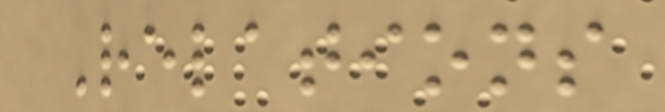Relations
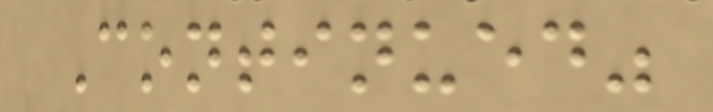Continued"
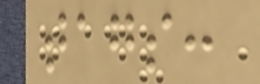tags:
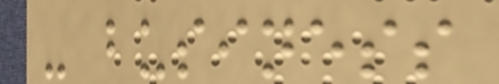- business
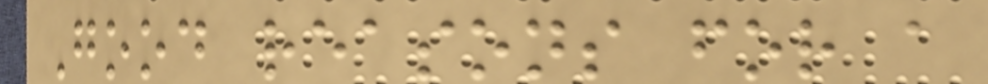Good reasons for a
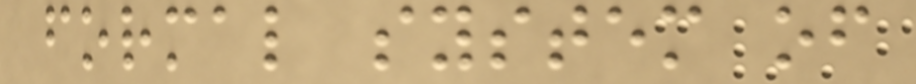formal system of
